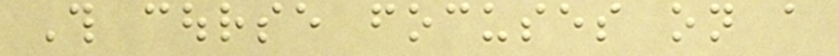This course focuses on a
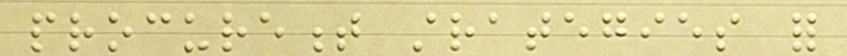procurement strategies for
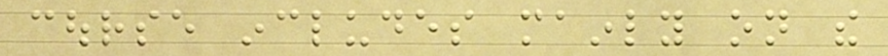course includes mainly on the
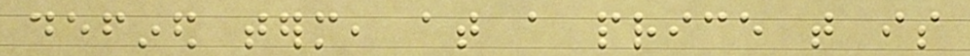defined term, at a price that is
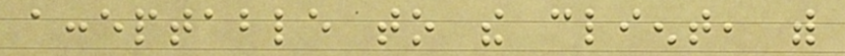acceptable to the client, with
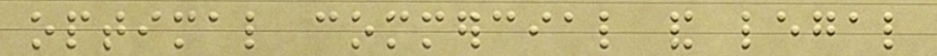optimal commercial and legal
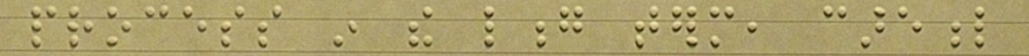process in the long term, careful
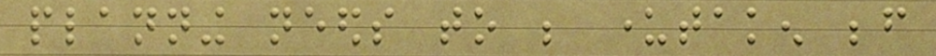planning needs to be undertaken before
